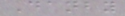Danby
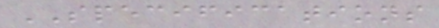SPECIFICATIONS
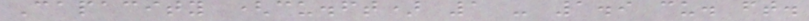Capacity (cu.ft) 1 - 1.9 cu. ft.
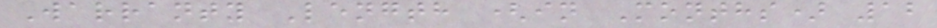Warranty Length (in Months) 12
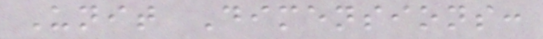Unit Dimensions:
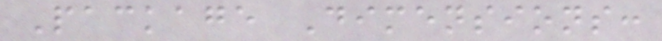Package Dimensions:
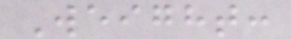Weight:
